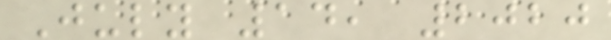July 14, 2020
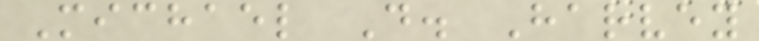Michael D. Harvey
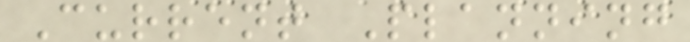Current Planning
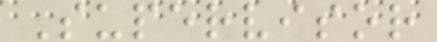Supervisor
